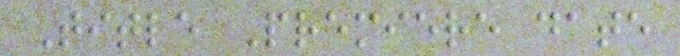Title Premiere date
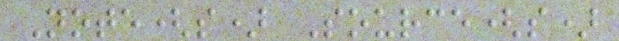Note(s) Source(s)
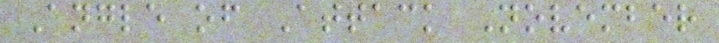Angle of Attack November
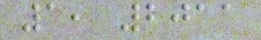1, 2011
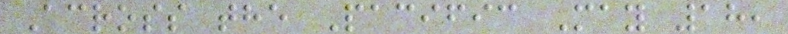Across the Pacific May 18,
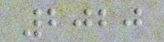2020
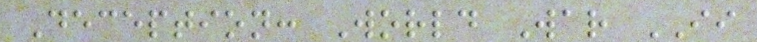Deception: World War II
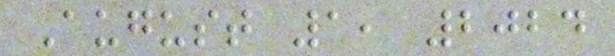August 1, 2024
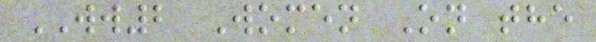WW2 Women On the
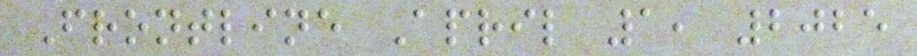Frontline April 1, 2025
